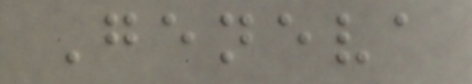Geneva
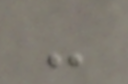-
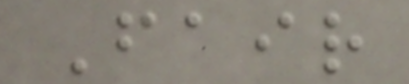Fair
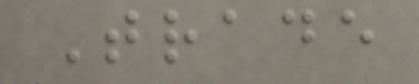Trade
